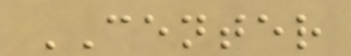CENTER
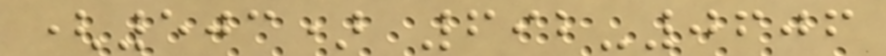(503) 692-0606
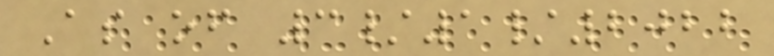As of 3/1/2022
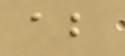ab
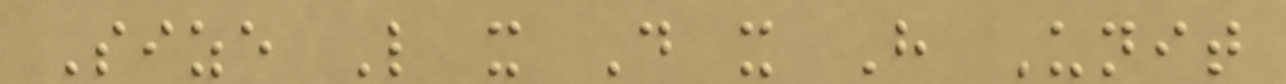Size L x D x H Unit
